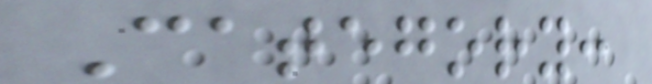Category:
